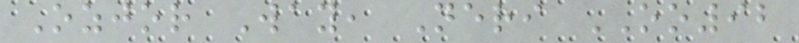Ozjor Way, Neri OO92
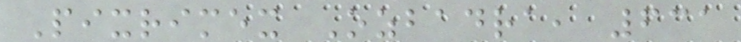Pixrimex Ozbadra, 631
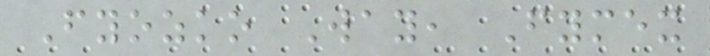Fyozko Way, Fymex
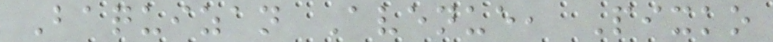Baquizan Avenue, Pixko
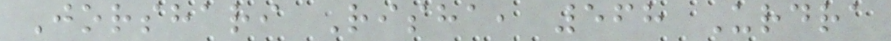Jorshari Risha, 568 Urdra
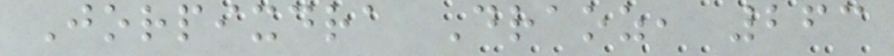Jorpixdra Draoz, 263
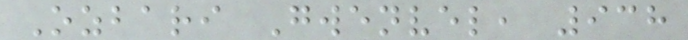Ozbari Gwenvel, 938
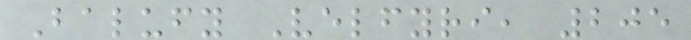Balufy Velfyri, 205
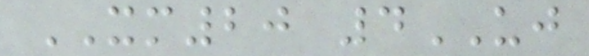XM20 4UJ
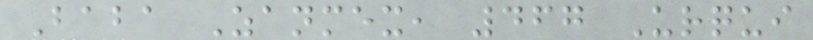Baba Zanmex, 467 Urqui
